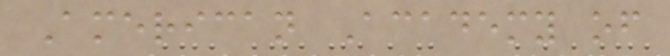American Academy of
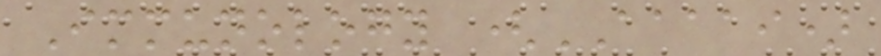Immunology (AAAAI)
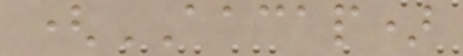(AACAP)
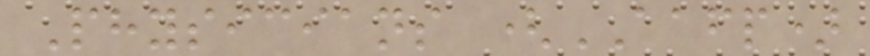Physicians (AAFP)
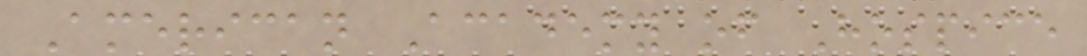American Academy of Hospice
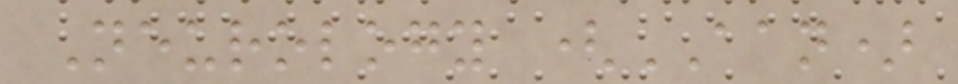Neurology (AAN)
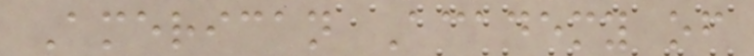American Academy of
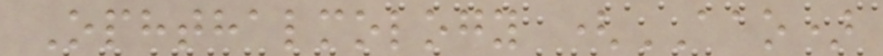Ophthalmology (AAO)
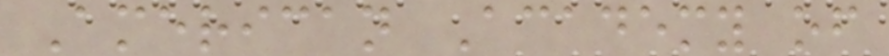American Academy of
